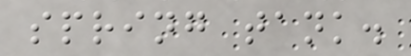spring tank.
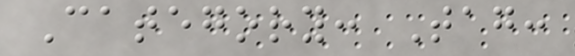Category: Tag:
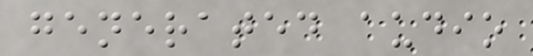generated audio
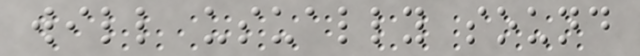will usually sound
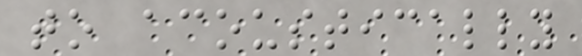to acoustically
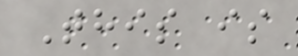This is
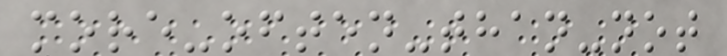more-often-than-not
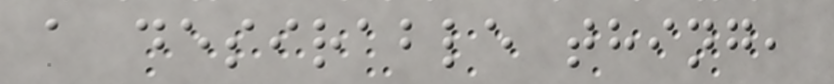a desirable thing,
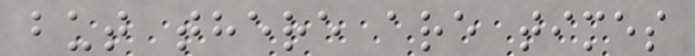but there are times
